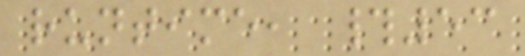runtime, #53
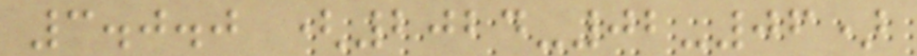3.0.0 (2024-02-06)
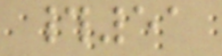#51
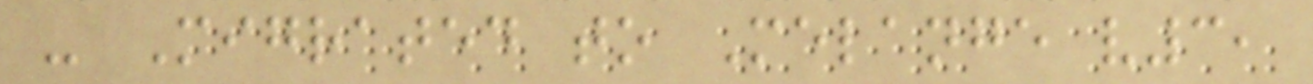- Migrated to Melange v3,
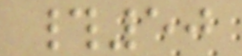#50
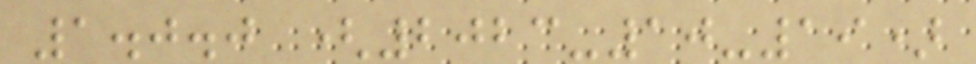1.0.0 (2023-10-19)
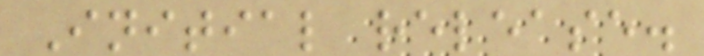Initial release.
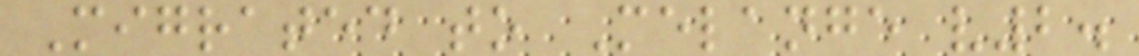Migrated to Melange v2.
